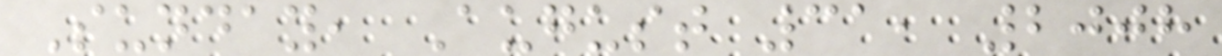Sunday, August 31, 2008
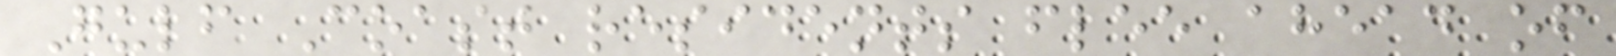Gulf Coast residents flee ahead of
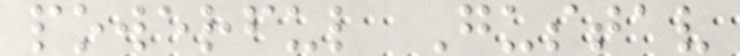powerful Gustav
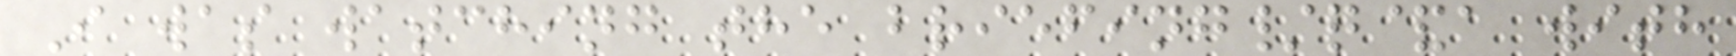I was watching the briefing/q&a with
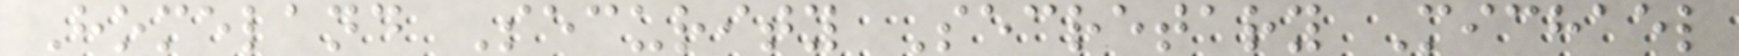Homeland Security Secretary Michael
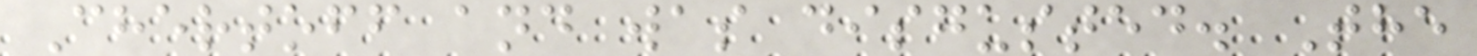Chertoff and was disgusted. The
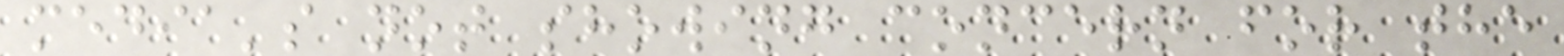media's not showing concern for the
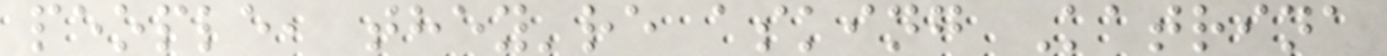people, they're asking Katrina
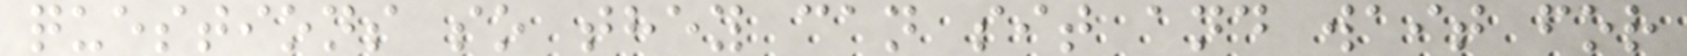questions so they can sit and wait for
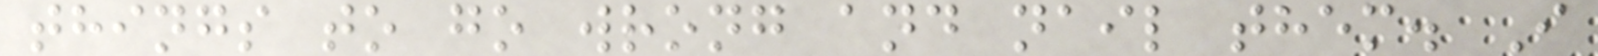things to go wrong and nail them. I
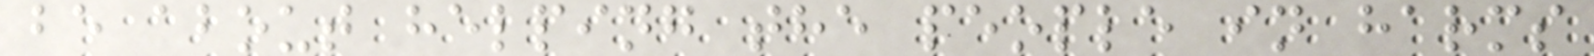be about helping the people in harms
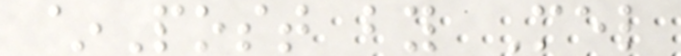~Post by Mel
